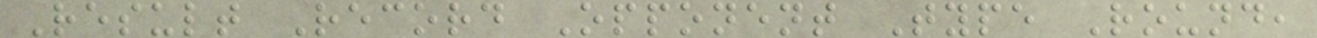Result Record Opponent Type Round,
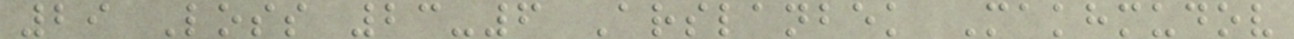29 Loss 23-6 Arslanbek Makhmudov
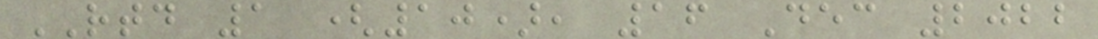RTD 1 (10), 16 Dec 2022
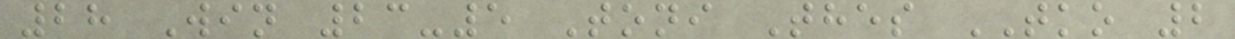28 Win 23-5 Toni Thes TKO 2
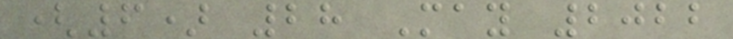(6) 28 May 2022
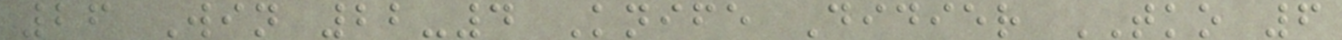26 Win 22-4 Knife Didier TKO 6
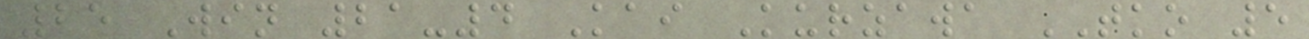25 Win 21-4 Kai Kurzawa TKO 5
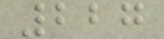227
